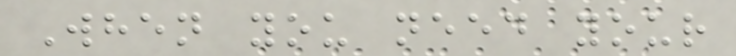When you need your
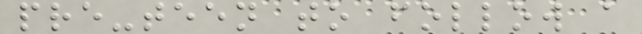pre-teen to follow a
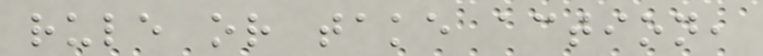rule or take action,
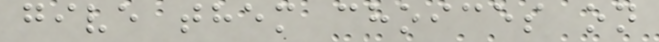give them choices on
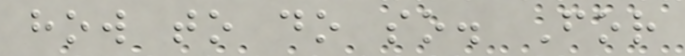how to do so. For
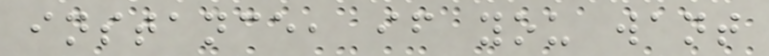instance, if you want
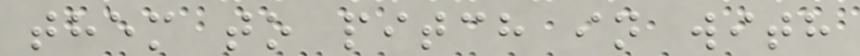them to pitch in with
